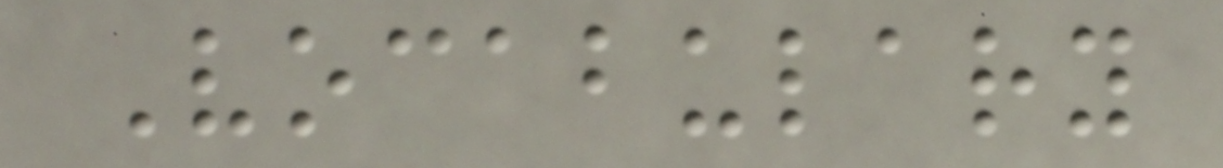Vocabulary
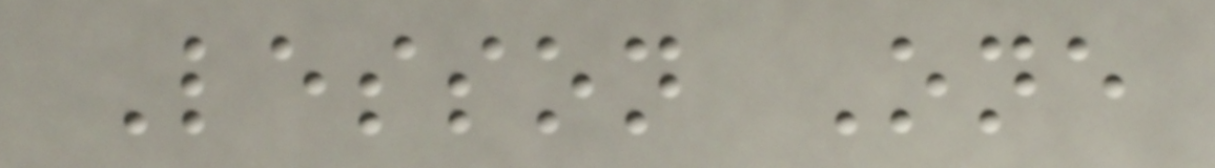Lesson One
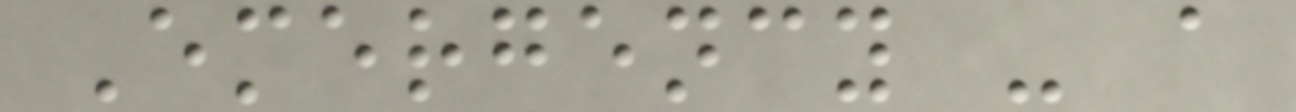Emergency - a
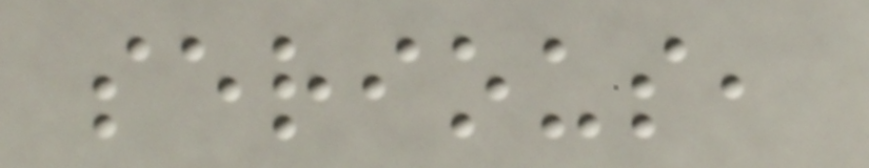serious,
